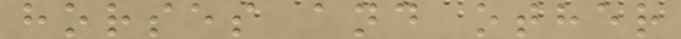horses and other
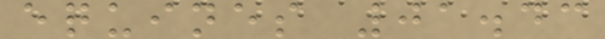equines 01.43
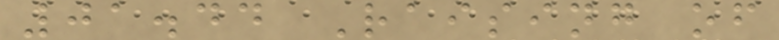01.44 Raising of
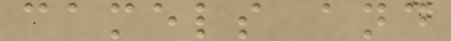camels and
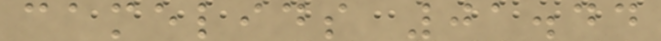camelids 01.44
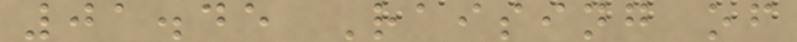01.45 Raising of
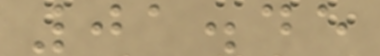01.45
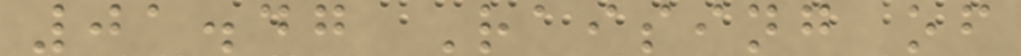01.47 Raising of
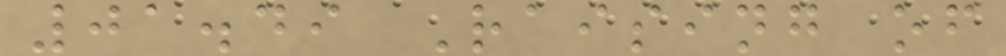01.49 Raising of
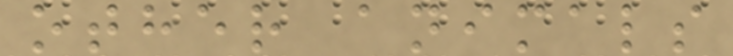other animals
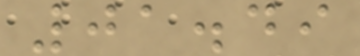01.49
